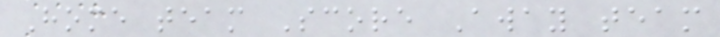Home team Score Away team
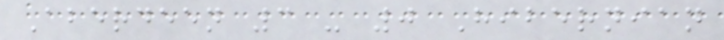Aberdeen 3 - 0 Hibernian
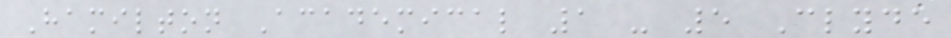Hamilton Academical 1 - 5 Clyde
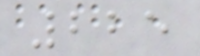225
